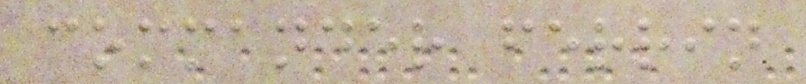commander ferrin
